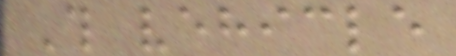This vehicle
